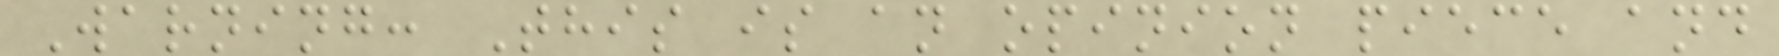Warning: This is an opinion piece and
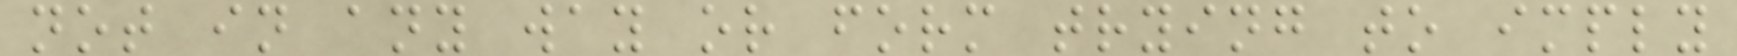not in any way or form trying to imply
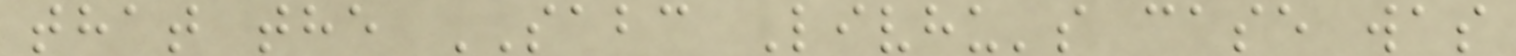that the SABC Livhu's case was
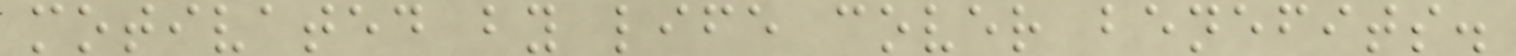motivated by life cover benefits.
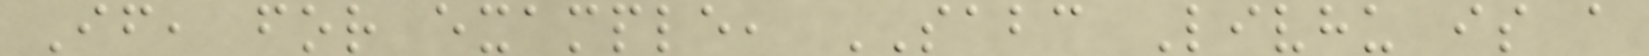If, for example, SABC Livhu is a
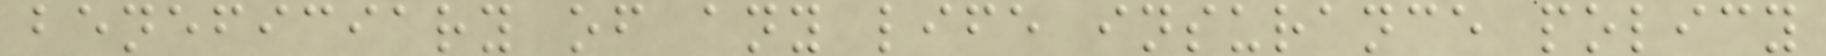beneficiary of any life insurance policy
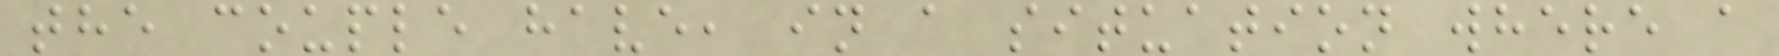the couple have, in a situation where a
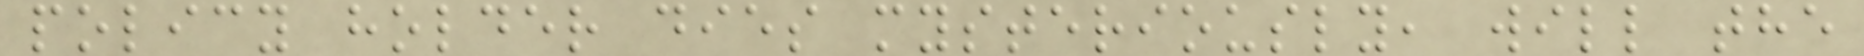policy holder dies mysteriously, will the
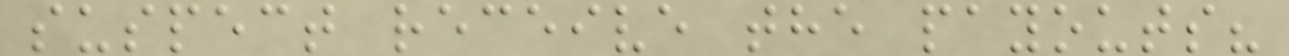suspect receive the payouts?
